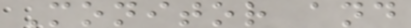Monitor and
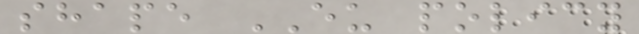shape EU policy
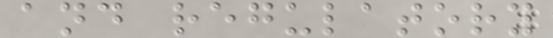and regulatory
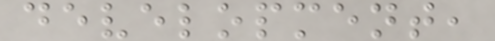development,
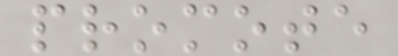promote
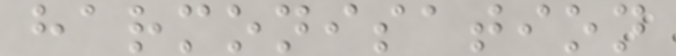harmonisation
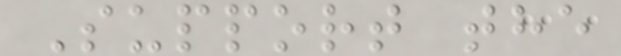Support the
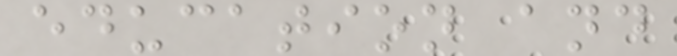education and
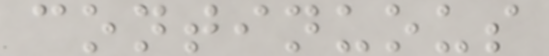continuous
